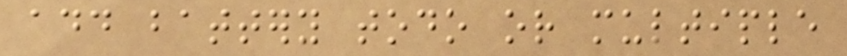add battery todo or multiple
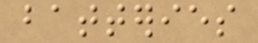batteries
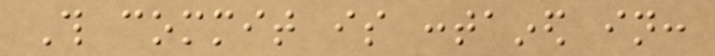This commit is contained in:
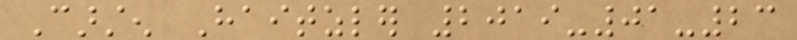Carsten Haitzler 2019-01-23
